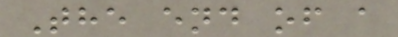The end of a
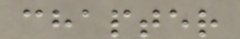chapter
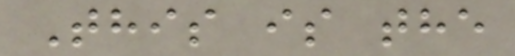This is the
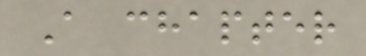A chapter
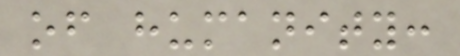of humanity:
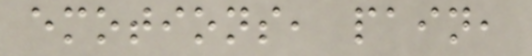emotions, pain,
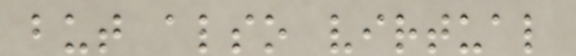but also virtual
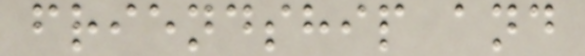friendship and
